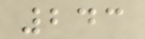243
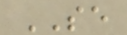SE
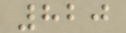820
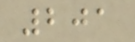201
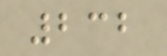232
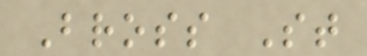Bross St
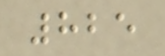825
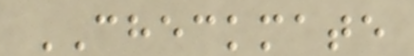CHECKMATE
